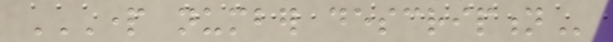PART NUMBER DESCRIPTION
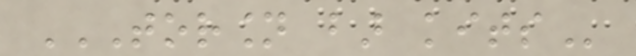TORSION BAR KITS
